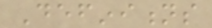Definitions
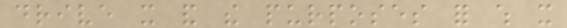drive it and the purposes for which it
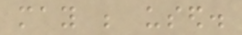may be used.
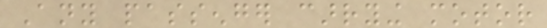Any passenger carrying motor
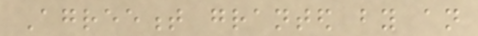Agreement granted by an
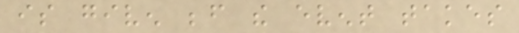is given before the event takes
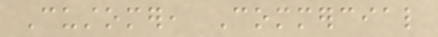Customer, Commercial
